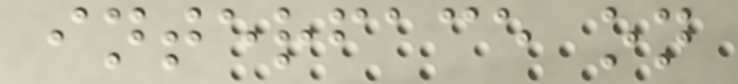interface on
